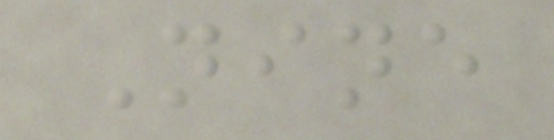Nine
